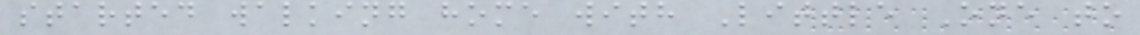started walking home with Little One to
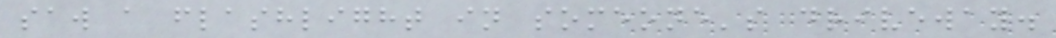saw a flashlight in someone's driveway.
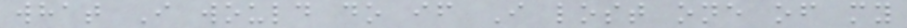what I would do if I lost one of my
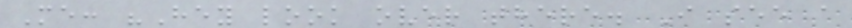Me: "Hey look over there. I see a
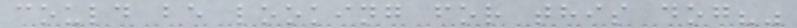could be looking for this dog?"
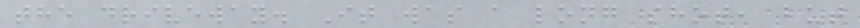the driveway. It was a long shot, but
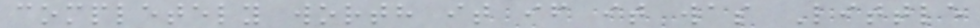completely worth it if it was Little
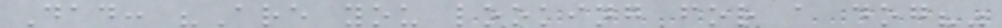Dad: "Are you looking for a dog?"
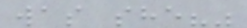was she?"
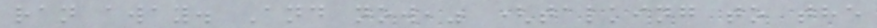ran away. And now," (talking to the
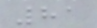81
